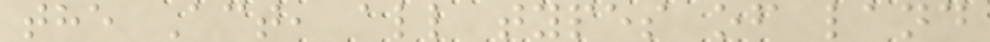the Act, all types of land
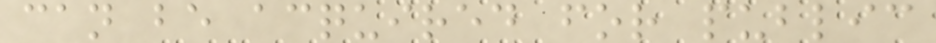can be acquired for public
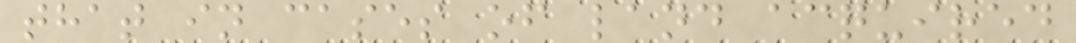that in cases of land acquired
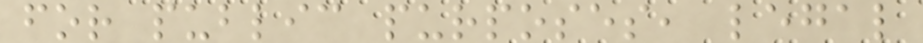for public purposes, legal
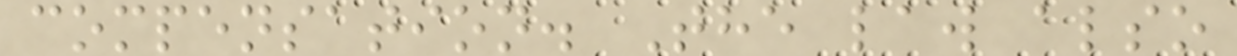compensation. The law also
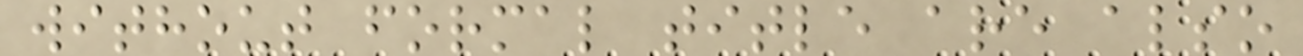without formal title are also
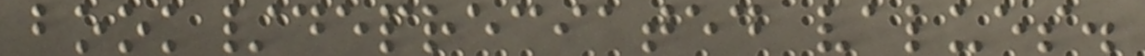book/depreciated values.
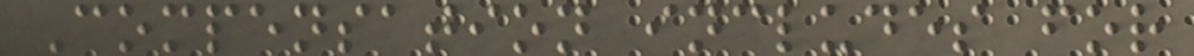Compensation includes for
